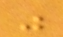"
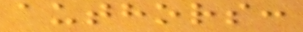authors:
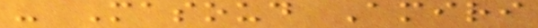- Masoud Amiri
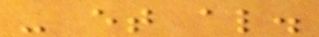- et al.
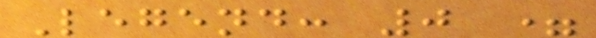Legend: 0 =
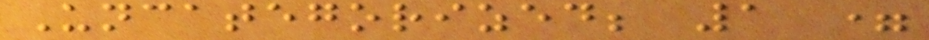Uncategorized; 1 =
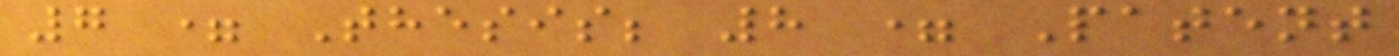7 = Thesis; 8 = Patent
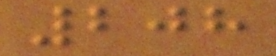208
